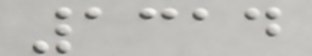1314
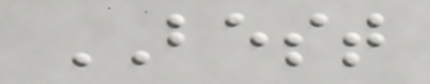BEST
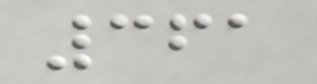361
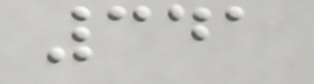341
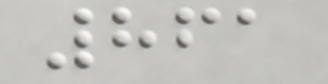861
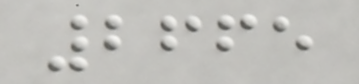2665
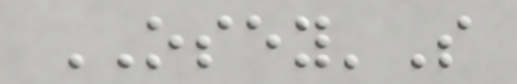OSEY'S
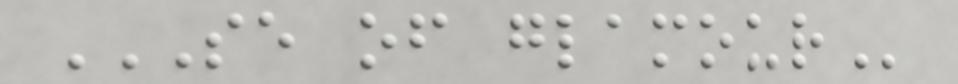SE OF GLAMOUR
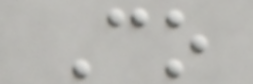Co
